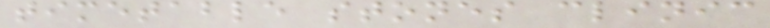timetable stones clinic
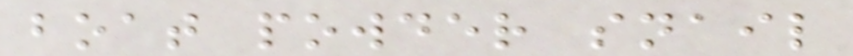boat powder snail
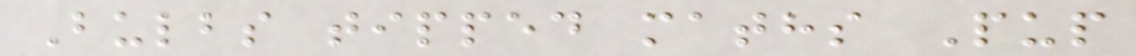Bulbs tipped maths Pup
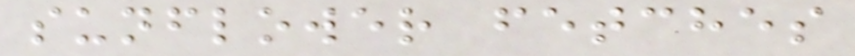sunflower fetches
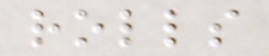rolls
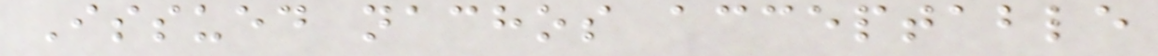Issued nachos acceptable
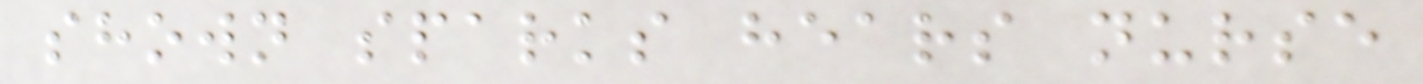shown sparks hears nurse
